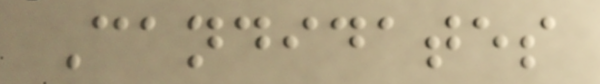Candidates
